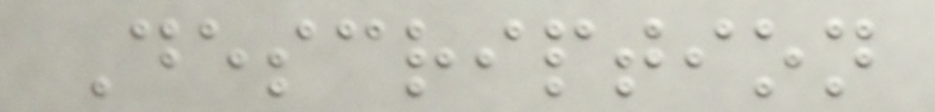Description
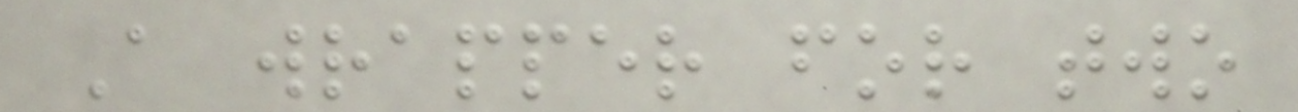A wrapper for two
